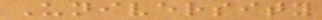University
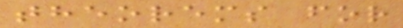theorems for
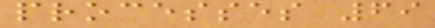processes 69
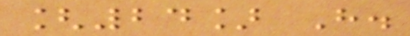[24] H.
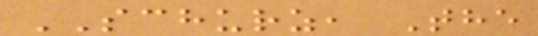SCHURZ, The
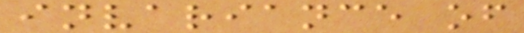invariance of
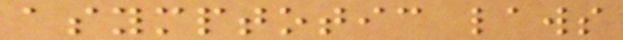asymptotic laws
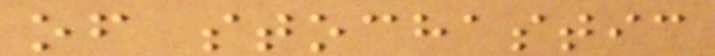of stochastic
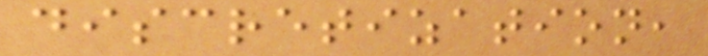discretization,
